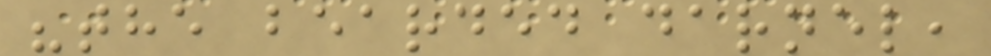"the bearded darnel,
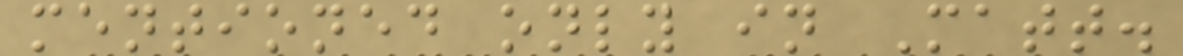mentioned only in Matt.
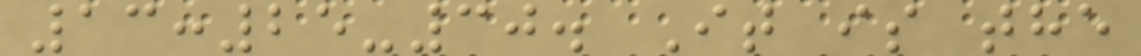13:25-30. It is the
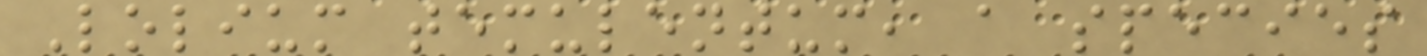Lolium temulentum, a species
